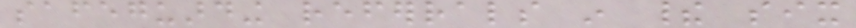safeguarding referrals in their six
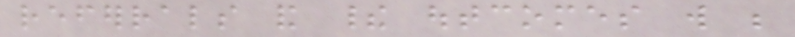referrals and their outcomes will be
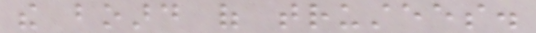the board of trustees.
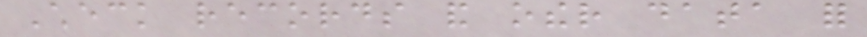Check records and other data for
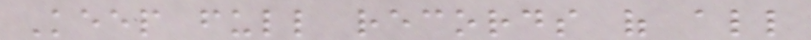Keep full records of all
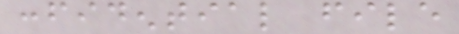confidential file
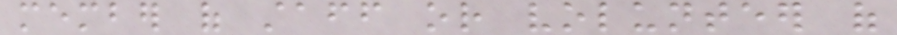member of staff or volunteer of
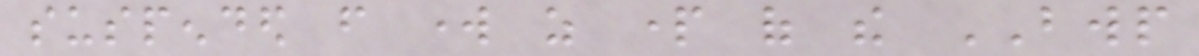suspended from work as part of the BWP
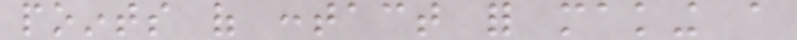points of contact for making a
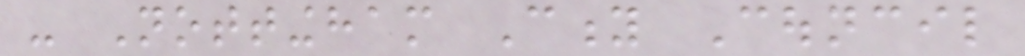- Nottingham City Council
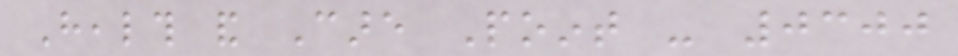Health and Care Point - 0300
